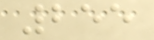255
